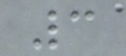3
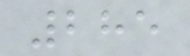285
